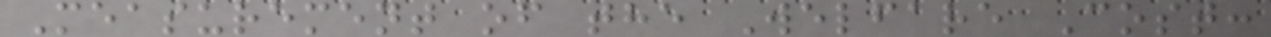Measurement of the Welfare Cost:
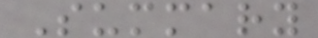Summary
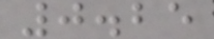0.25
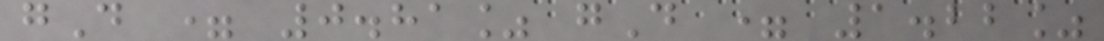gD = 0.81% gD = 1.22%
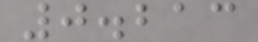0.213
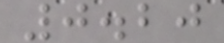0.20
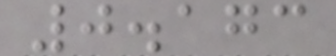0.173
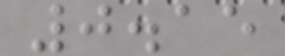0.15
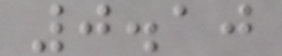0.10
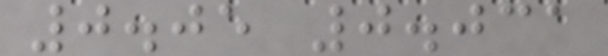0.05 0.031
